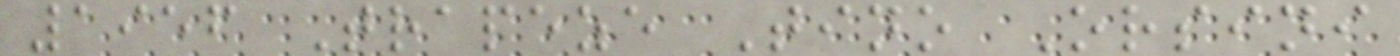1956 Trapeze Tino Orsini
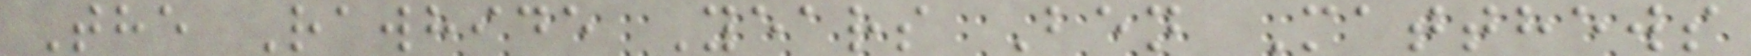The Rawhide Years Ben Matthews
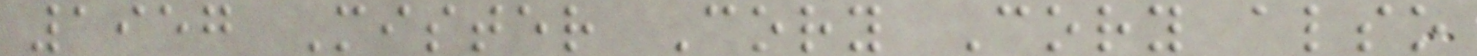1957 Mister Cory Cory also
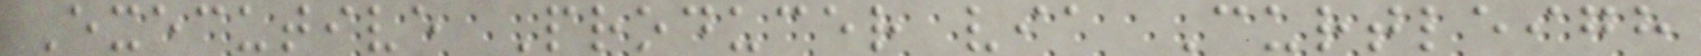Executive Producer via Curtleigh
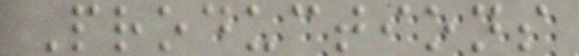Productions
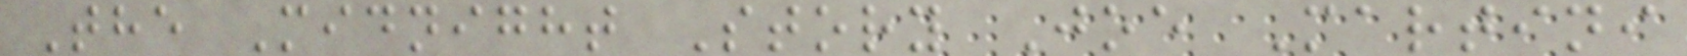The Midnight Story Joe Martini
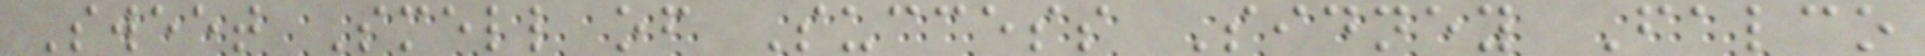Sweet Smell of Success Sidney Falco
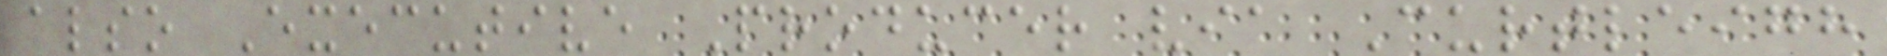also Executive Producer via Curtleigh
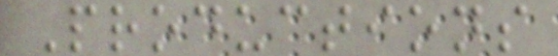Productions
